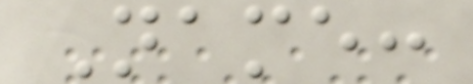Name:
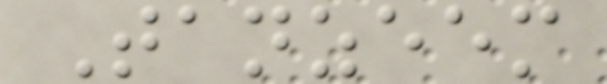Tanzeem
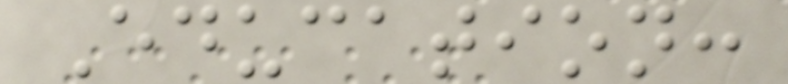Education:
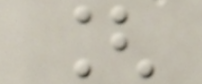[
